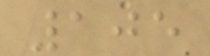105
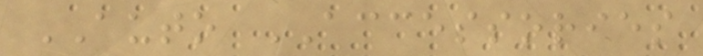AUTO ACCESSORIES
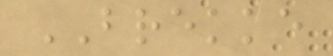BREKKE
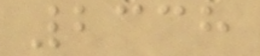2338
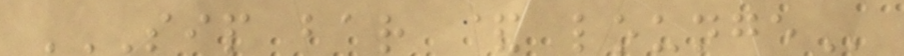SIP BAR & LOUNGE
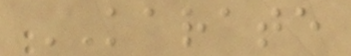KARATE
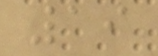19
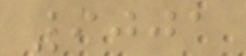9001
